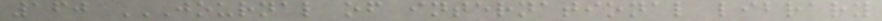160 JOURNAL OF INTERNATIONAL LIBRARY
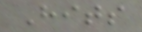Hits
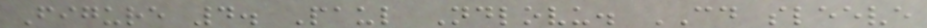Figure 4. Paul Ndlovu. CD sleeve
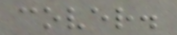cover.
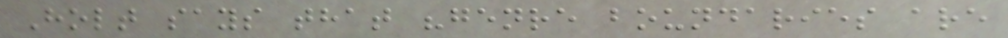Holt says that "genre boundaries are
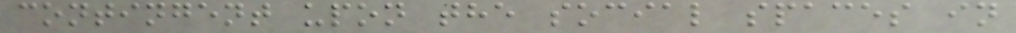contingent upon the social spaces in
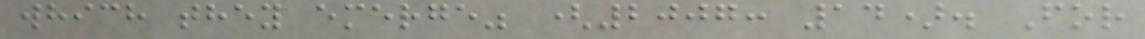which they emerge" (2007: 14). For
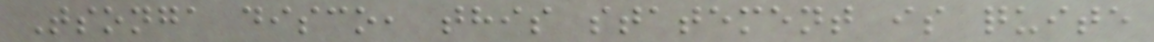Tsonga disco, this statement is quite
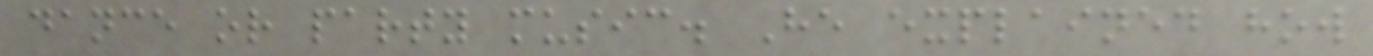dance or party music. He explained how
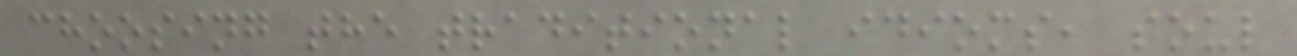choosing the traditional idioms, soul
